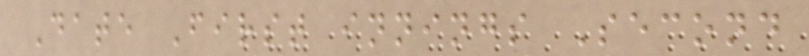Date First innings Second
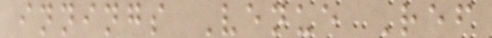innings Venue Ref
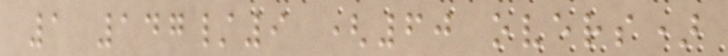1 147/9 (60 overs)
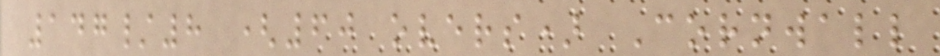147/8 (60 overs) Cornwall
